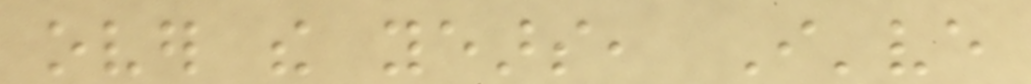over the years, I've
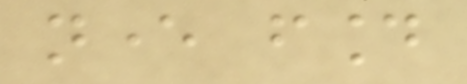never found
